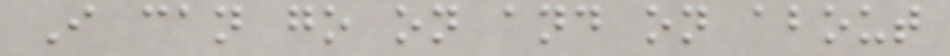I can go on and on about
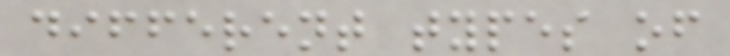different types of
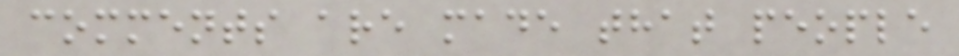comments are made that people
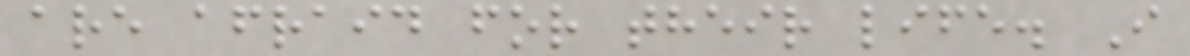are afraid for their life. I
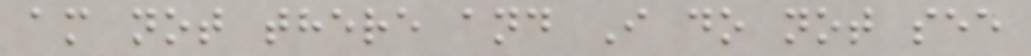am not there and I do not see
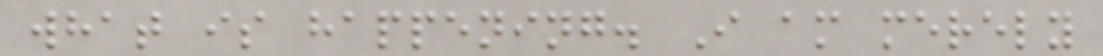what is happening. I am merely
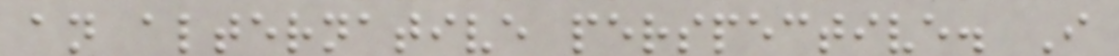an alternative perspective. I
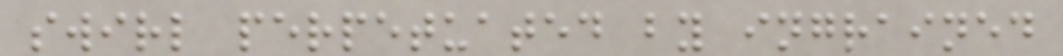swirl perpetuated by ingrained
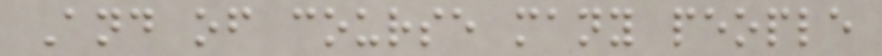And of course many people
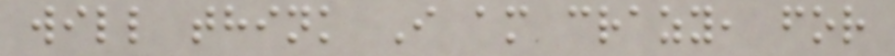will think I am crazy, for
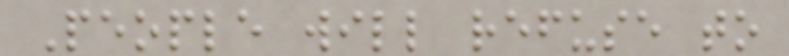People will refuse to
